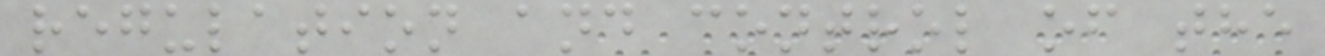regulation and control of the
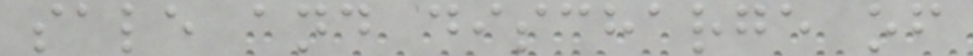sale and discharge of
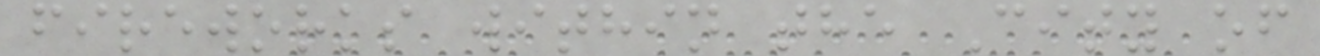fireworks within the City of
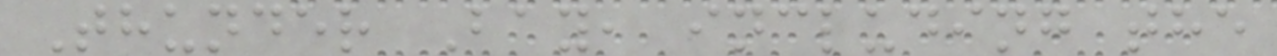Thunder Bay, including the
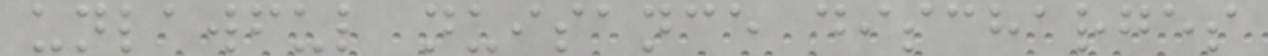unlawful nuisance discharges
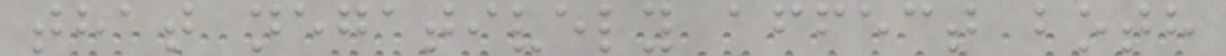that negatively affect both
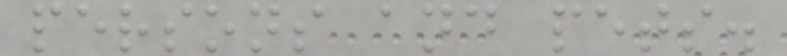persons and pets.
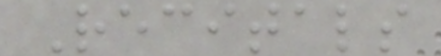Recitals
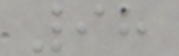98
